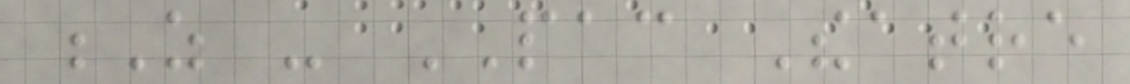Z - PAC Theatre
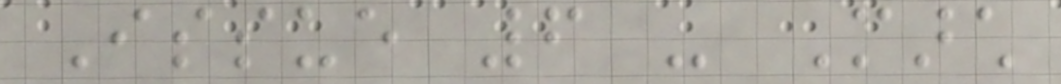Issue 6 - March
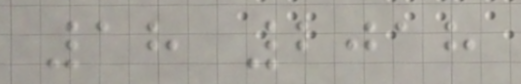18 2018
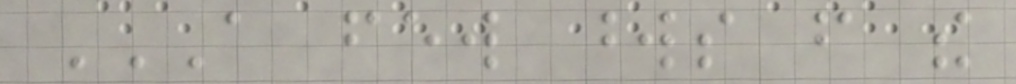A FEW WORDS FROM THE
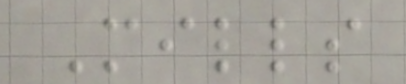Mills
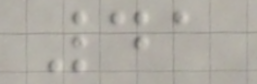41
